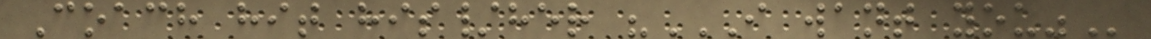Coach hit his/her "I WANT YOU"
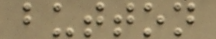button
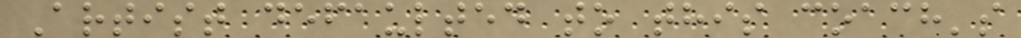Artist defaulted to this coach's
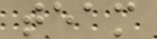team
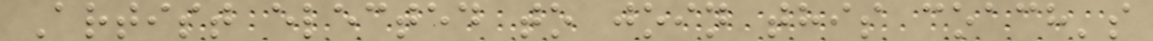Artist elected to join this coach's
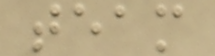team
